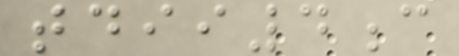tdii4c
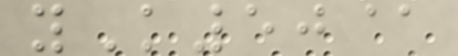yK50@
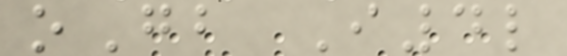oGb I4l
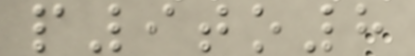p9to8
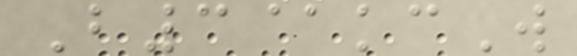B3@kcW
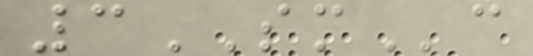3SMc
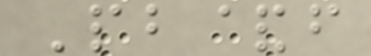Pb&f
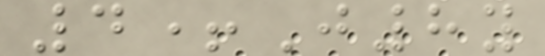4+J8y
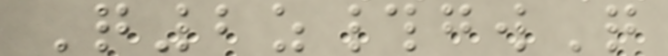Q2z#gwQ
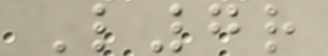L7r
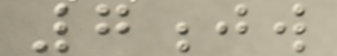7jw
